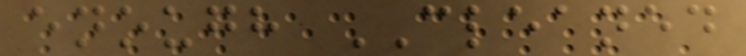enough CLEANED
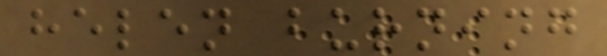helen burning
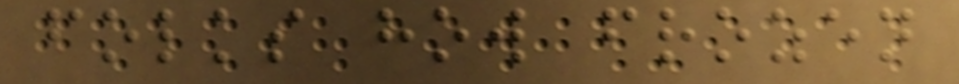folks how frozen
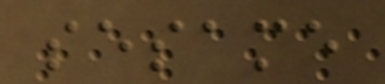sesame
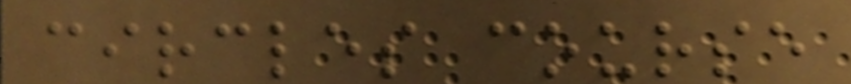circles course
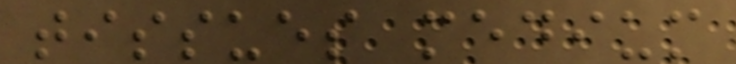tissues medium
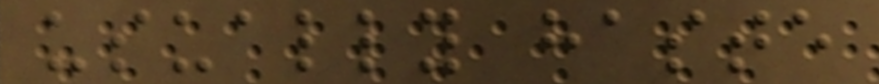usually haste
